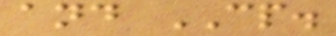and CP.
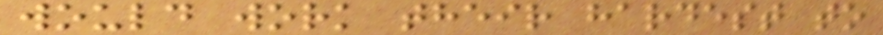would work their hardest to
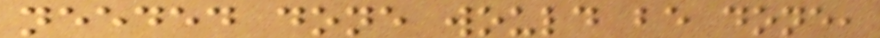needed done would be done,
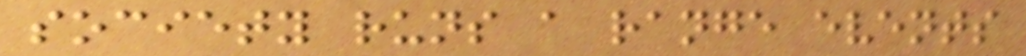society runs a range events
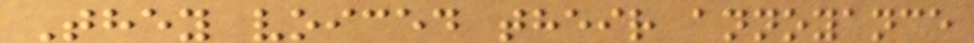They voiced their annoyance
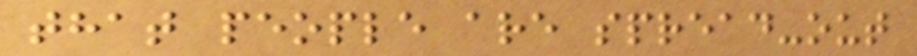that people are spread-out
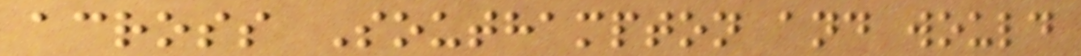across Southampton and would
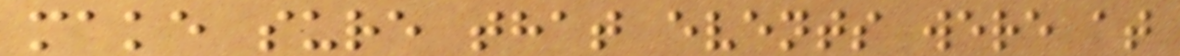make sure that events were at
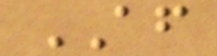AF
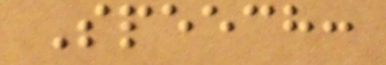Speech:
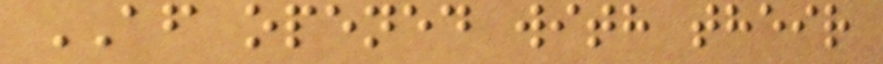AF opened with their
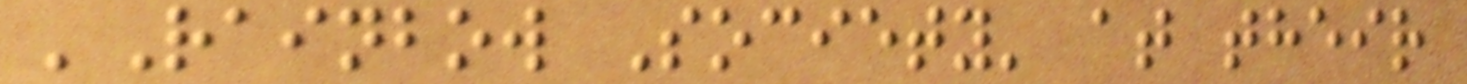'Rainbow Society' at their
